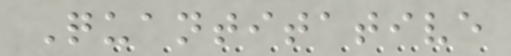Quantitative
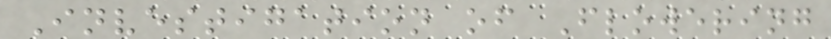Investigation of Flowering
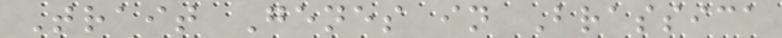Trait Genes in Brassica
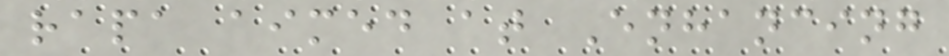rapa aimed at Enhancing
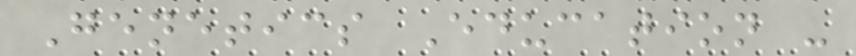Genetics Education -
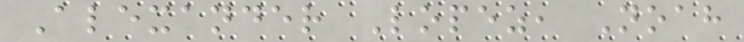Alexander Lopez, Noah
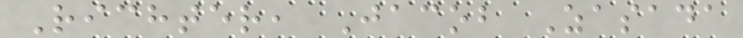Richter, Jacob Zasada
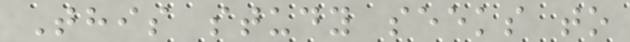This study seeks to
